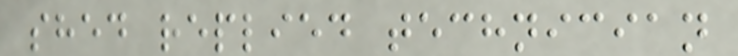shed replied technician
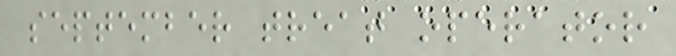september treat operator
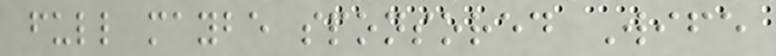full maybe sponsored Wife
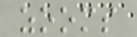zooms
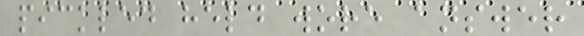pickled held wore answer
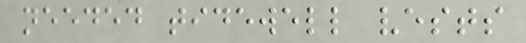needed tidewell vests
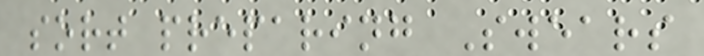sort preparing Swears
